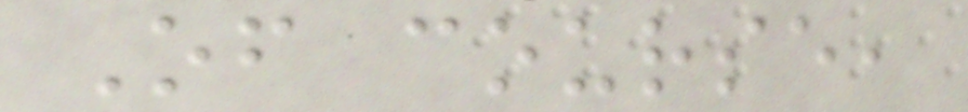Of course,
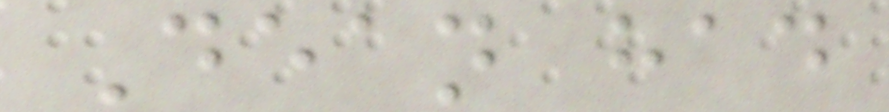Dean had
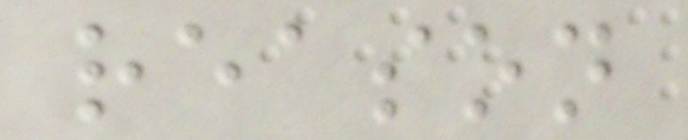reason
